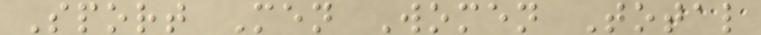Sport Men Women Total
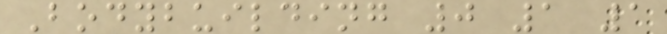Bodybuilding 0 1 1
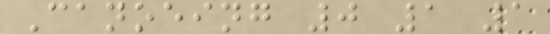Canoeing 0 1 1
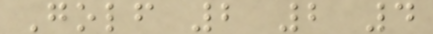Golf 2 2 4
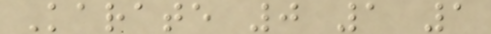Karate 0 1 1
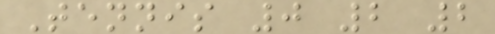Tennis 0 2 2
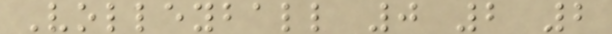Volleyball 0 2 2
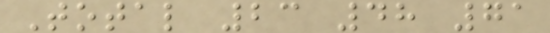Total 23 48 71
